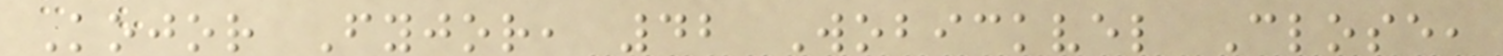Kojor Fyjor, 42 Wobickvel Close,
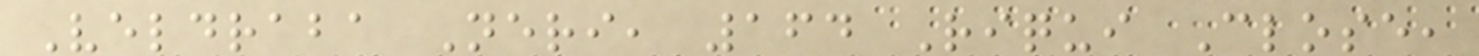Veldraba Neri, 164 Riqui Close,
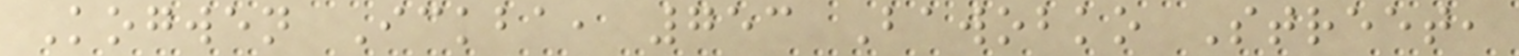Kogwen Ickba, 753 Bawobko Street,
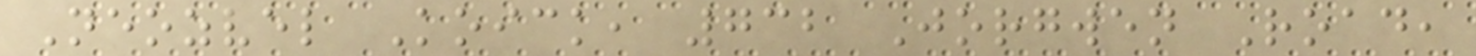Neozvel Koick, 732 Jorgwen Road,
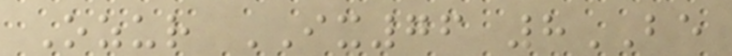Ozur IX76 8BE
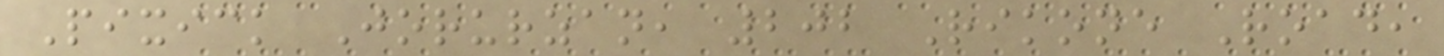Pixick Jorurzan, 202 Rikone Road,
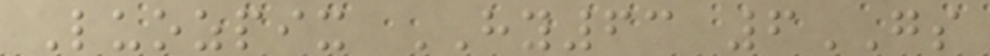Luozpix HY63 6GS
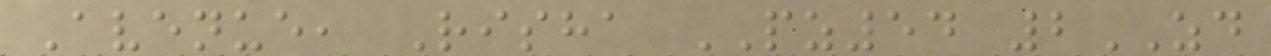Avenue, Risha PZ54 2ZD
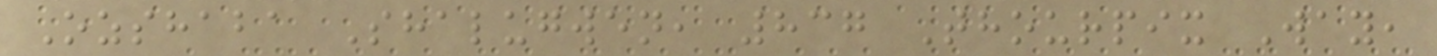Ozshaba Shalugwen, 837 Thourpix Way,
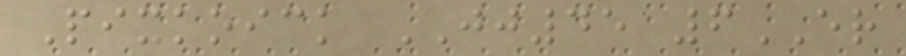Pixkoick JJ45 6ER
